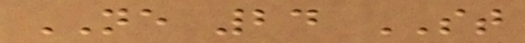NE 24 ST
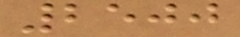2500
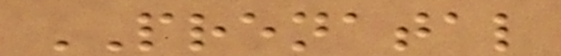PRENATAL
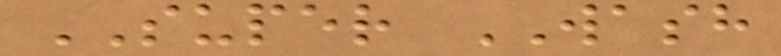SUPER WASH
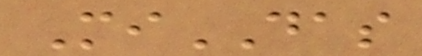MiDAS
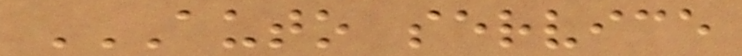AUTO SERVICE
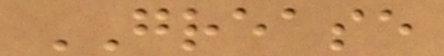GREASE
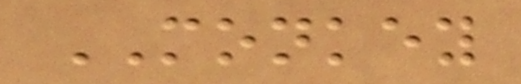MONKEY
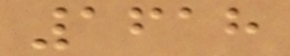1618
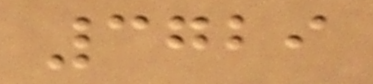3729
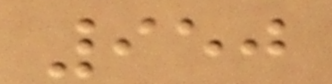950
